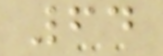64
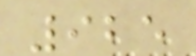925
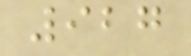927
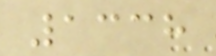1338
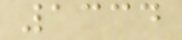1334
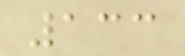133
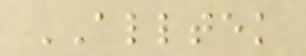ALLTEK
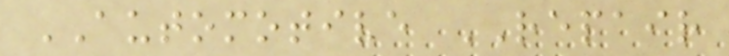AUTOMOTIVE REPAIR
